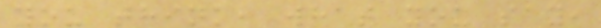you think, what you say,
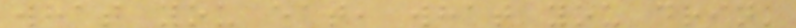what you eat, what you drink
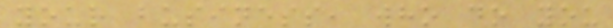your business, who do you
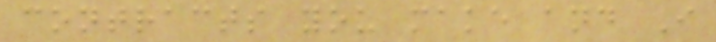contracts you make and I
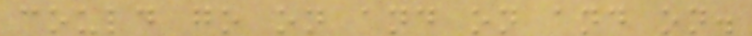could go on and on and on.
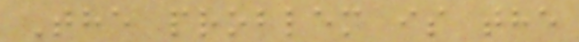The problem is the
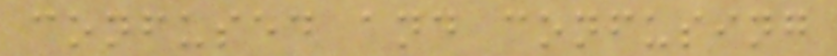confused and confusing
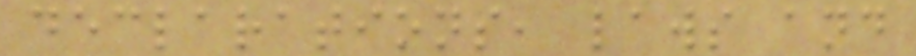declarations, laws and
